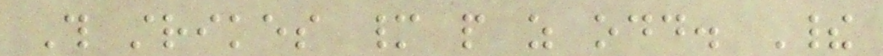This strikes many people as odd. Their
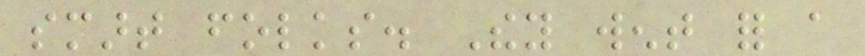smart folks. They went for a
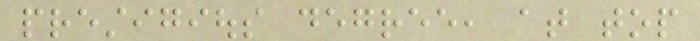prestigious degree, at top
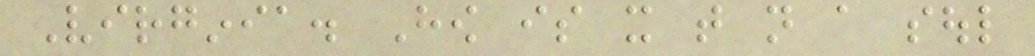Virginia. How is it that not a soul
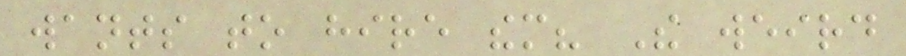wants to hire them? The weird
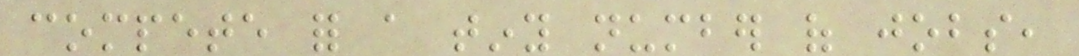compete for a tiny number of jobs,
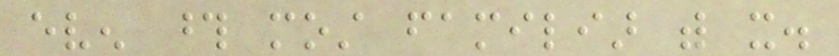even those most familiar with it.
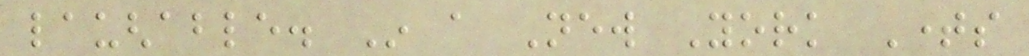laughable. In a New York Times
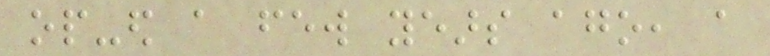op-ed a few years ago, a
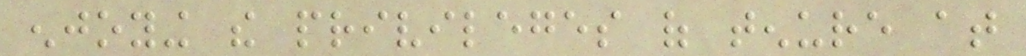enjoying the privileges of tenure at
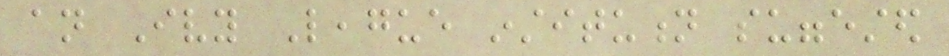an Ivy League institution suggested
